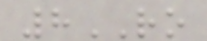8RO
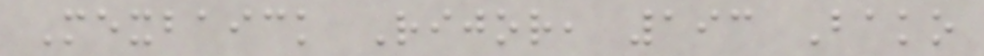Mexbaick Rijor, 193 Bako
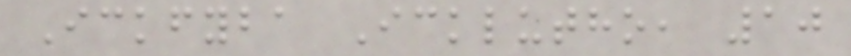Ickfyba Icklutho, 10
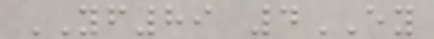YF89 4EY
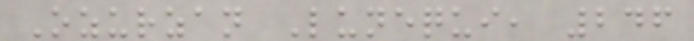Ozurzan Lunequi, 246
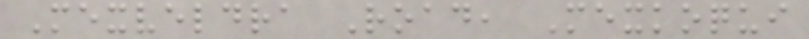Mexveldra Road, Mexkoqui
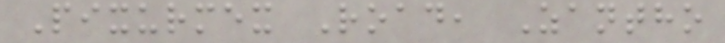Pixurmex Road, Zantho
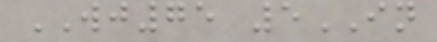WJ75 5IN
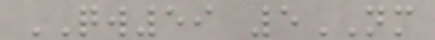QW59 5NM
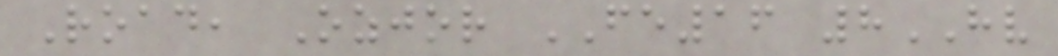Road, Ozjor FE16 8HV
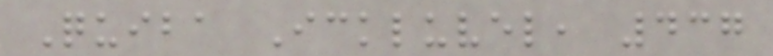Quiba Ickluvel, 437
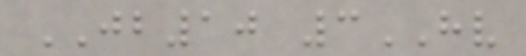JB10 3HV
